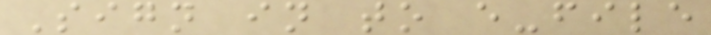Sign in to e-file
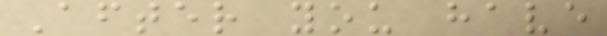After you have
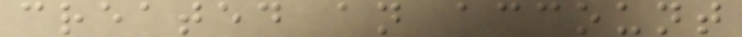created an account
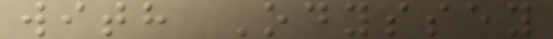with Odyssey
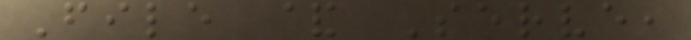File & Serve,
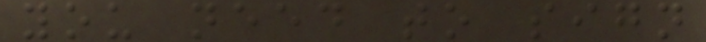you need to sign
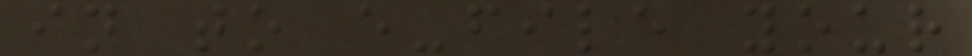in to e-file your
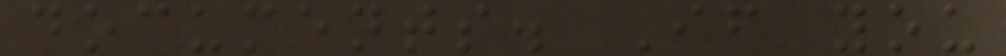documents. If you
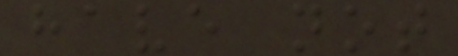have not
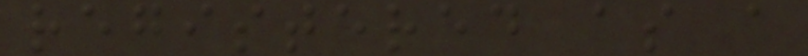registered as a
